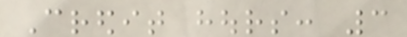Credit hours: 3
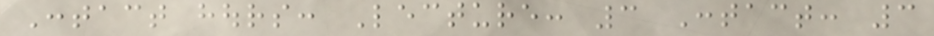Contact hours: Lecture: 3 Contact: 3
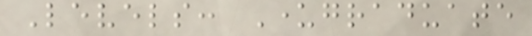Levels: Undergraduate
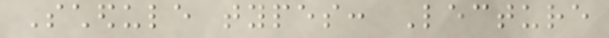Schedule types: Lecture
